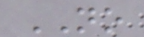NO
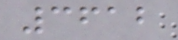3612
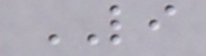LI
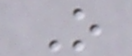O
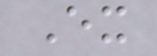Ex
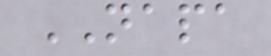NAPA
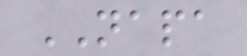NAPA
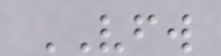VFW
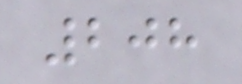208
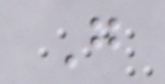G
